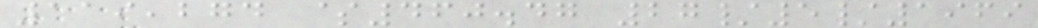119,274 $460.47 27/5/1969
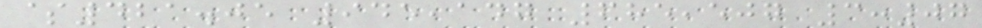$421.05 945,147 685,507 3:07
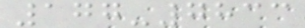177-7833
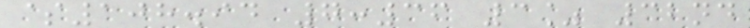$108.94 7:36 3% 32nd
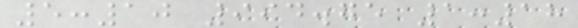5:10 994.75 1:18
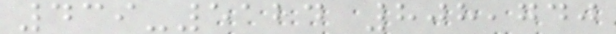439-5124 808,740
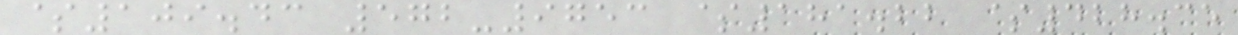$109.43 572-9753 $181.22 $428.35
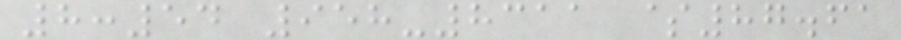8:54 958-8311 $87.61
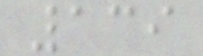139
